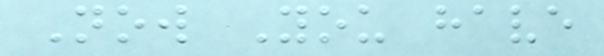Now You have
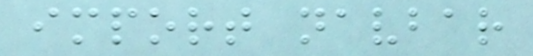import navbar
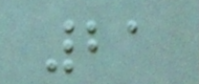21
